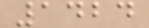1424
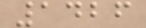1426
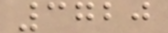3720
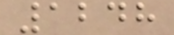1248
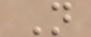N
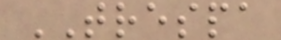TRESPA
